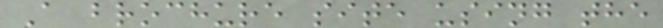A brochure site using the
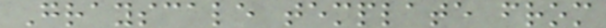Grayscale template from
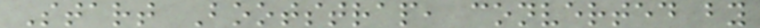Start Bootstrap, converted by
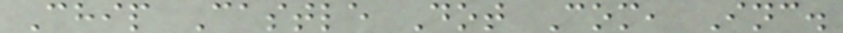Chip Castle Dot Com, Inc.
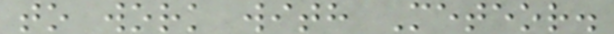to work with Meteor.
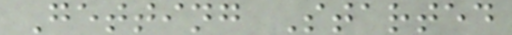Getting Started
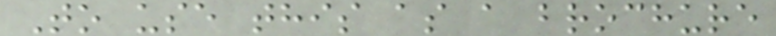To use this as a brochure
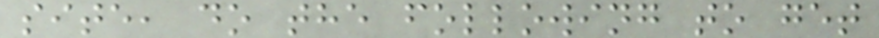site, do the following to get
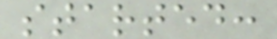started:
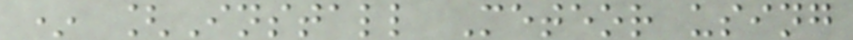* [Install Meteor using
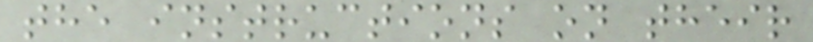the instructions on their
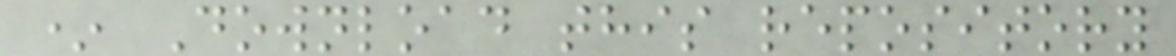* Download this repository
